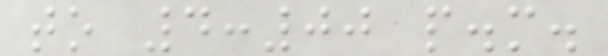to 4:00 p.m.
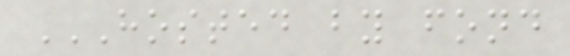HOSTED BY FOND
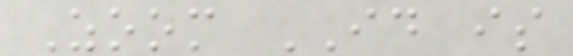Zoom ID is
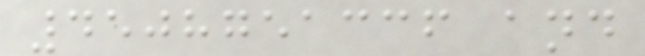4508751336 and
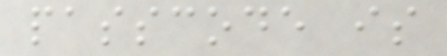passcode is
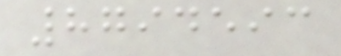8794593
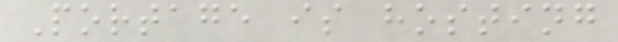Portage is hosting
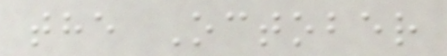the October
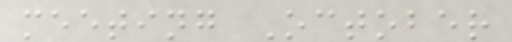meeting October
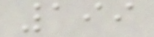199
